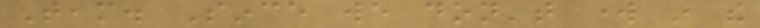Team. Since we don't work in the
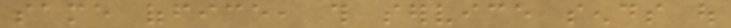same office, this service sends out
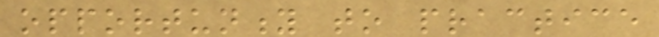opportunity to practice
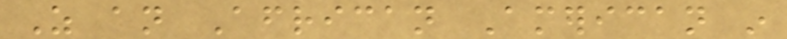As an African American in
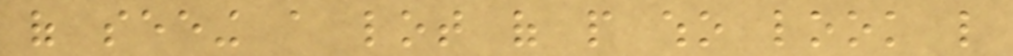of seeing a lot of people who look like
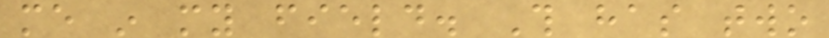me in my field. This has two
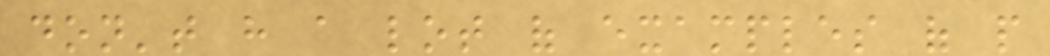don't have a lot of examples of people
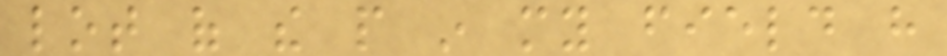lot of the people in my field have
